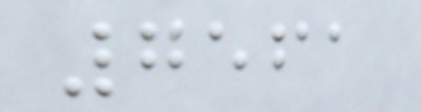7561
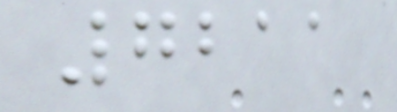7211
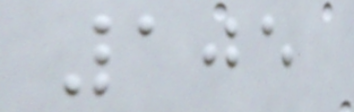105
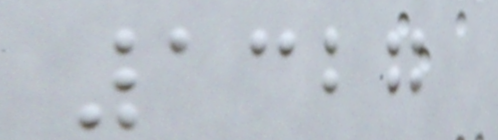1327
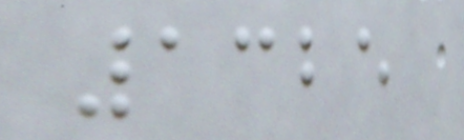1325
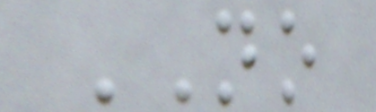NO
